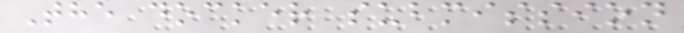The docker submission
